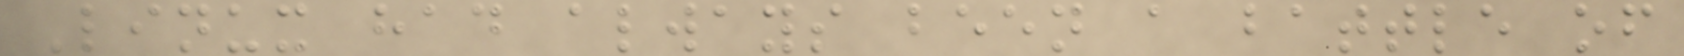Linux had always been a battle of
